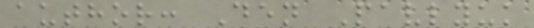author: Den Pavlyuk
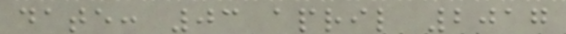date: 03 april 2017
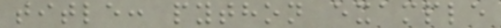title: python example
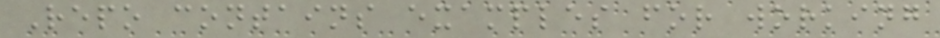Repo contains examples for working
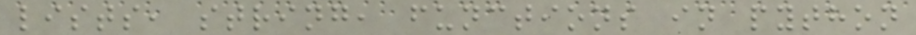lists, string, functions in python
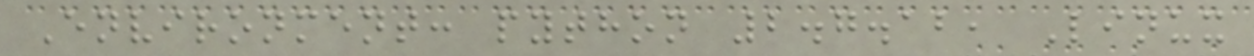Environment: python 2.7.12, Linux
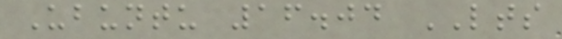Ubuntu 16.04 LTS
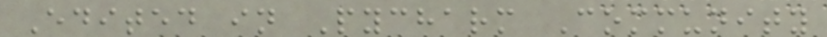Edited in Pycharm Community
